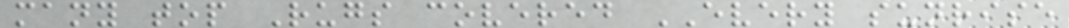many top Rugs covered EVERY sunrise
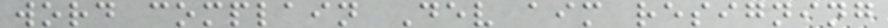word complain Dev aim resigning
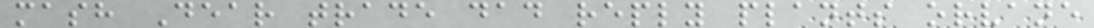mash Dear trade dad reply plants orvane
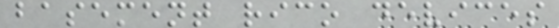basement rico devices
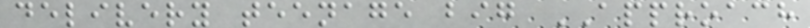delivery teenage big APPROACH
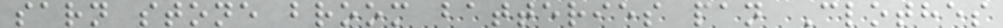sarn stone broom batteries pan Clothes
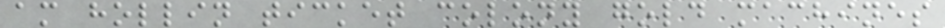am hollin ticket colony gold machines
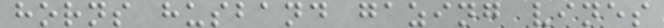horns husband gazing vines
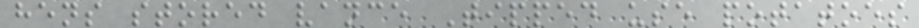hens stored vance Tipped use potatoes
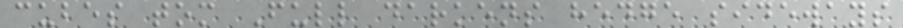cubes tom Full darkens hedge sideways
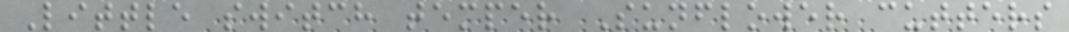Little switch temper Sunflower cutters
